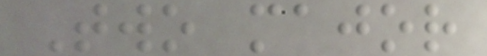Two major
